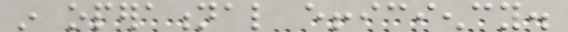in operational efficiency.
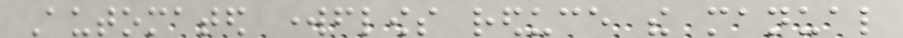Automated workflows reduce the manual
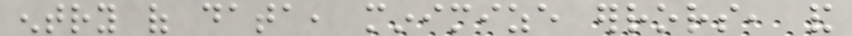entry of data, minimize errors, and
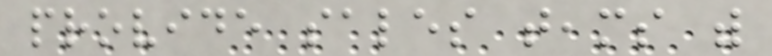provide sales teams with
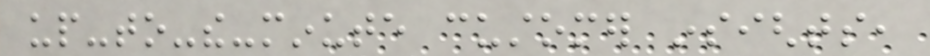up-to-the-minute customer insights,
